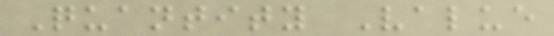Quantity Value
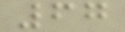67
